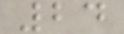24
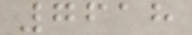7618
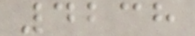4238
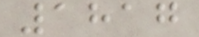1817
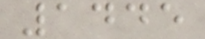1445
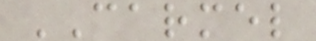CARMEL
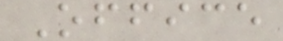Office
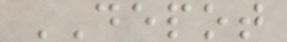DEPOT
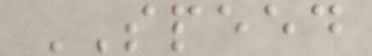SPEED
